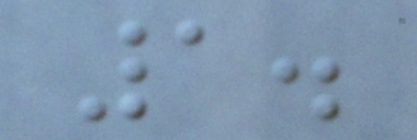1.
